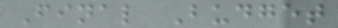Final Budget
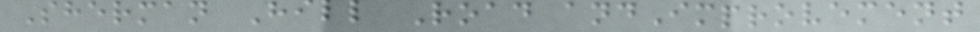Sherman Hill Road andImprovement
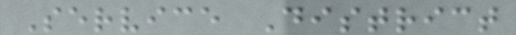Service District
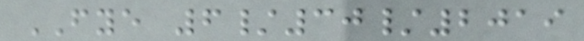FYE 6/30/2019
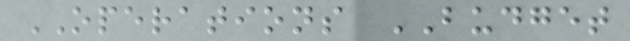OPERATIONS BUDGET
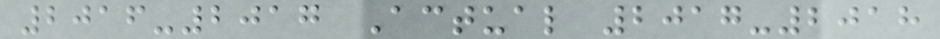2016-2017 Actual 2017-2018
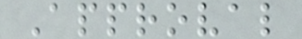Approval
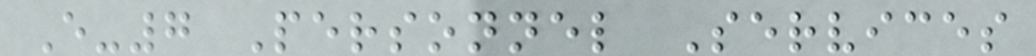E-7 Personnel Services
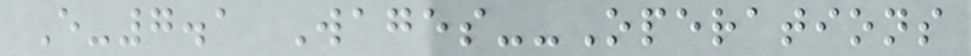E-7.1 Wages--Operations
